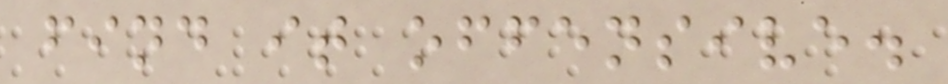find it offensive.
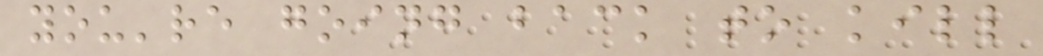you're going back to kill
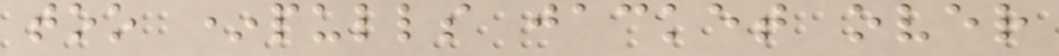too *pulls jacket over
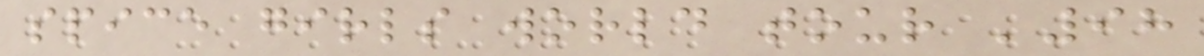spice girls world tour '98
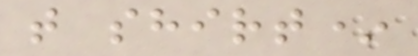t shirt*
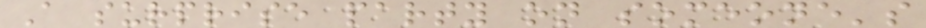A surprise party on someone's
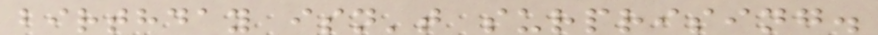birthday isn't surprising.
